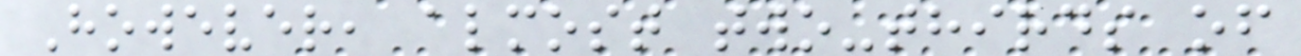However, almost two-thirds of
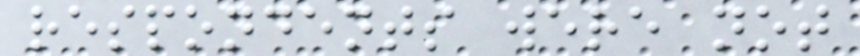respondents were not
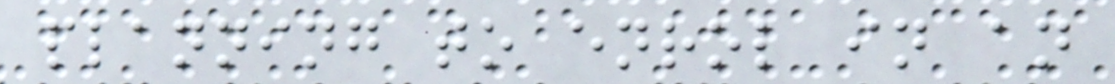planning to enrol in an
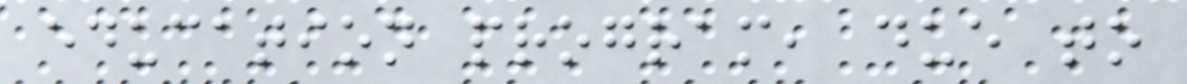education program, due to
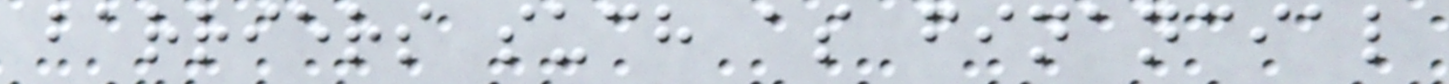barriers such as financial
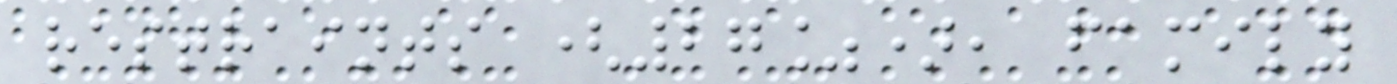restraints (27%), family
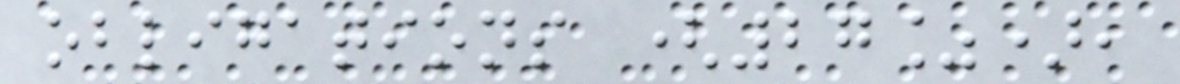obligations (27%),
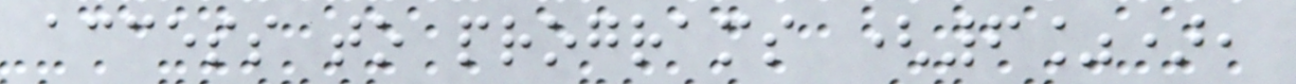access to programs (6%),
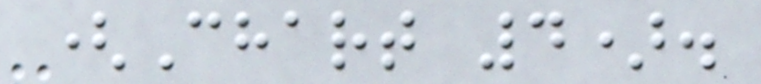(Chart 4).
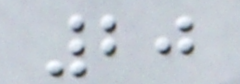20
